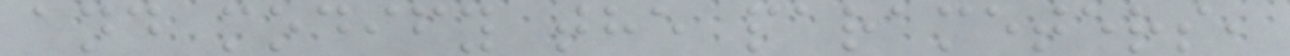and modify the parameters,
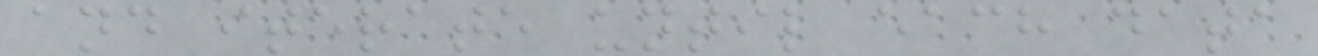and iterate until each data
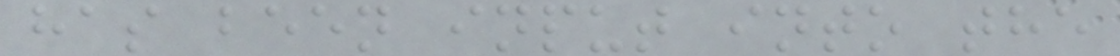has been input into the
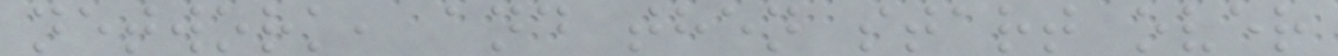network, and then start over
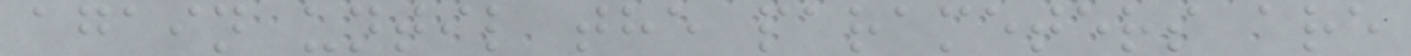again until the parameters are
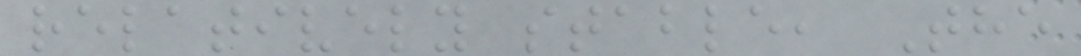relatively stable, The
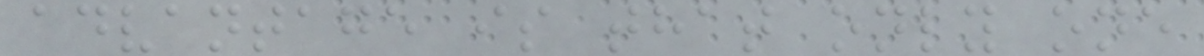advantage is that only one
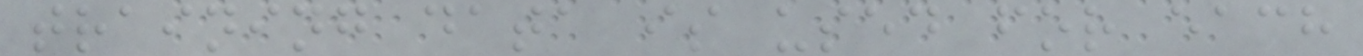training data is used for each
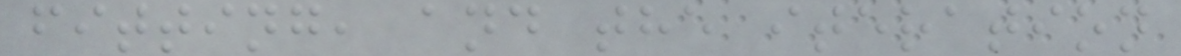fitting, and the iteration
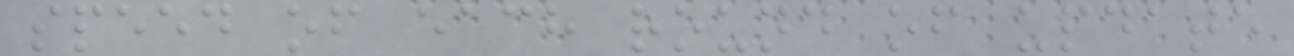speed of each round of update
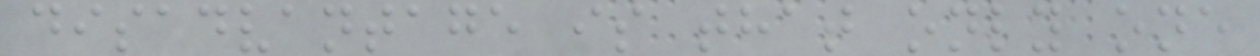disadvantage is that only one
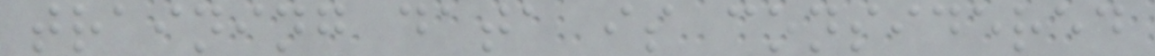training data is considered
